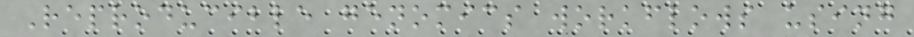Reproducible genomics workflows using
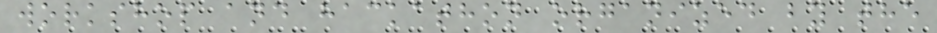workshop and hackathon organized by the
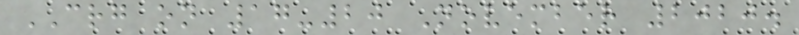CRG on 17-20 November 2020.
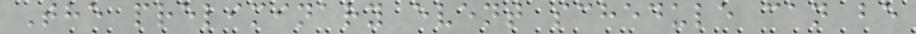The preliminary event schedule can be
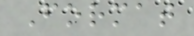Format
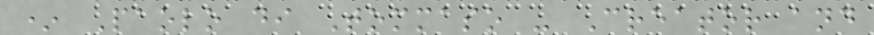* Paolo di Tommaso - Creator and
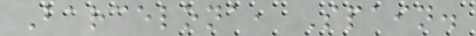Barcelona, Spain.
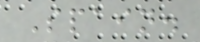Spain.
